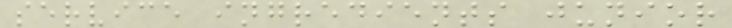service ingredients junior
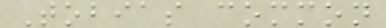Tobias common
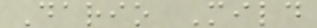Dario Mild
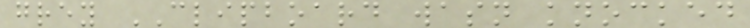grey CLIPBOARD wasn knocked
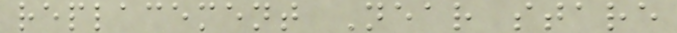replacement Near stare
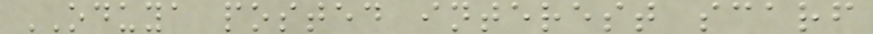ODUYA posted interest scarf
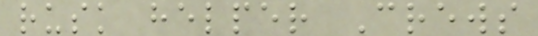rusk helper Crews
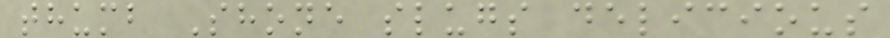thumb Shone slugs delicious
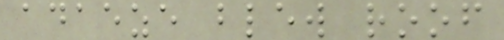adaeze blew roof
